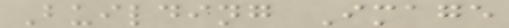Building Image
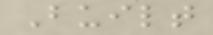Built
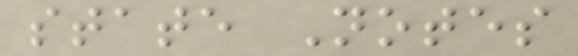state Notes
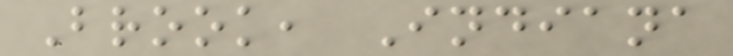Brook, Indiana
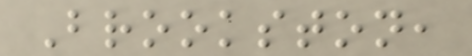Brookston,
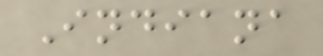Indiana
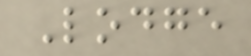Lodge
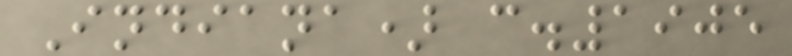Indiana) c.1905
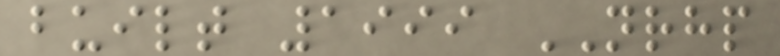built 1999 NRHP
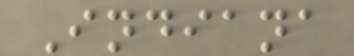Indiana
